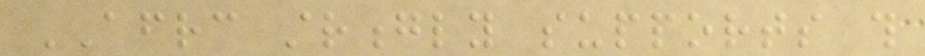AFRC strongly supports this
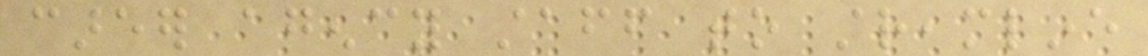career agency staff to streamline
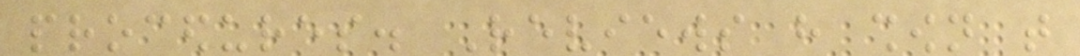procedures. Reviews have shown that
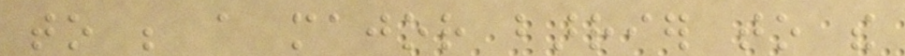to be a major barrier to the
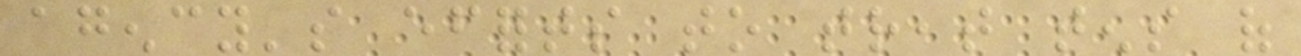agency's efforts to treat tens of
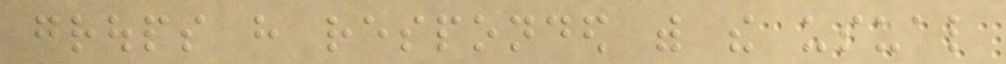groups have responded with the usual
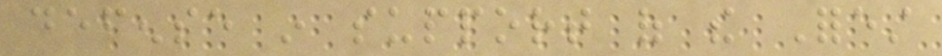defense in support of the Forest
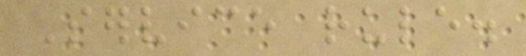Service rule.
